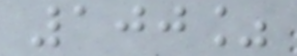100%
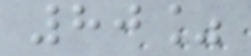80%
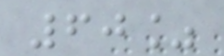60%
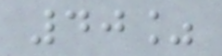40%
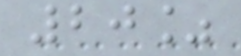20%
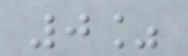0%
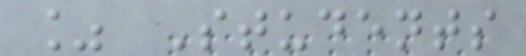% Students
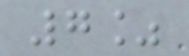7%
